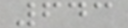643
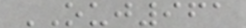OUJ961
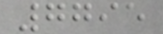7795
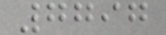7797
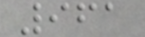961
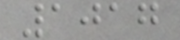1017
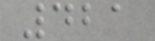421
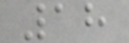18
